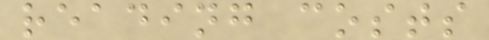reading costs
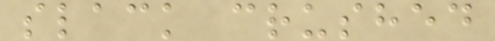slack crushed
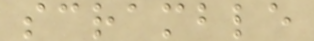scramble
